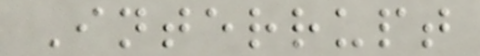Interrupt
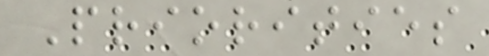Priorities
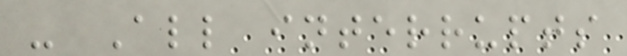- All interrupts
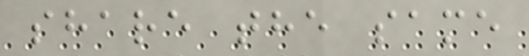share the same
